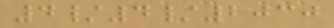4/4/2030
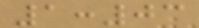1:03
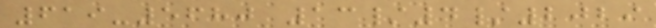619-5680 13/4/2029
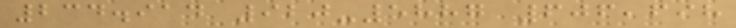234.914 920-5887 606,698
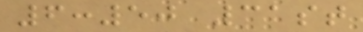6:50 31st
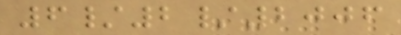6/2/2006
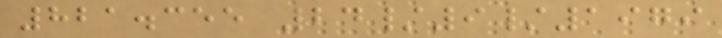821.355 24/9/1979
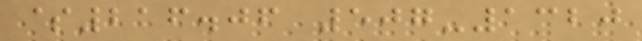$216.06 507-1320
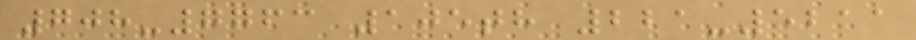708-7763 105th 221-5211
